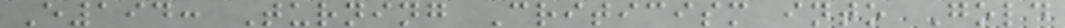E194: Turning Criticism into Gold
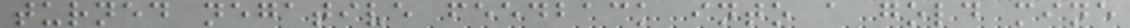turned negative feedback into a gold mine
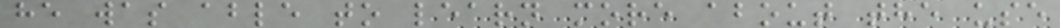he was able to learn more about the use
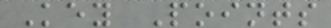Key Points
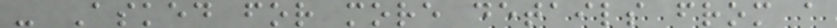- Asked for more details from a
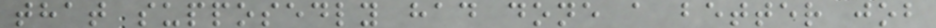that supposedly had done a better job
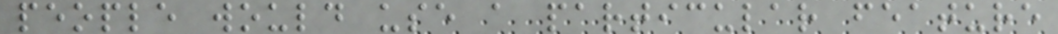people would use a particular feature
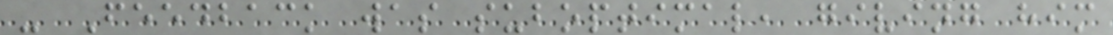- Feedback was suboptimal, giving him
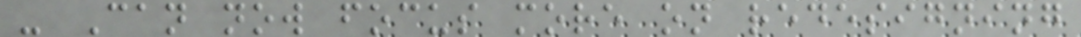- Can now focus more on redesigning
